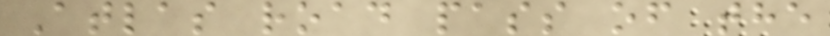Atlas road pass of the
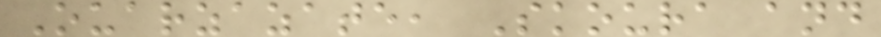Ouarzazate, Skoura and
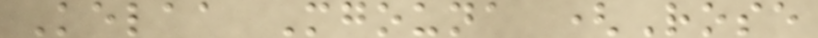Kelaa Mgouna (Rose
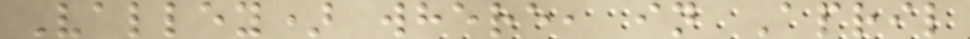Valley) where, in April
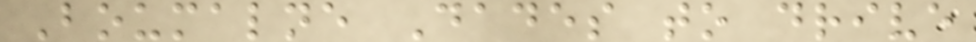Boumalne Dades to drive
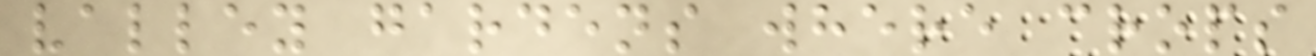valley gardens where crops
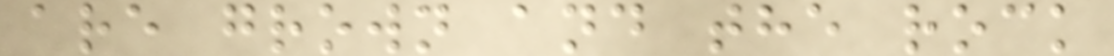are grown and the rock
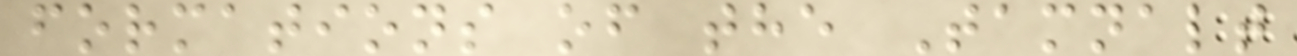formations of the Tamnalt
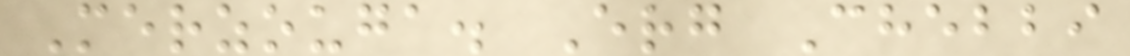Merzouga. Erg Chebbi
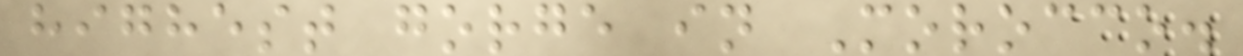highest gorge in Morocco.
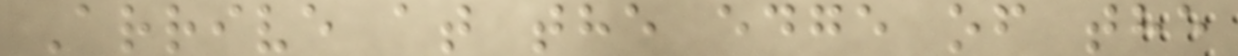Arrive at the edge of the
